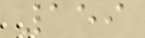159
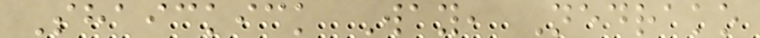Shaickick Way, Nedrako
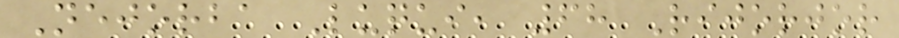Nejorba Luqui, 68 Rijorjor
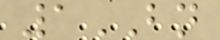1BN
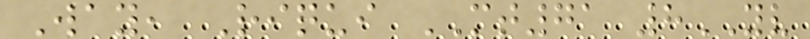Way, Riqui MT71 8YV
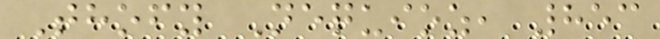Thofy Nequioz, 853
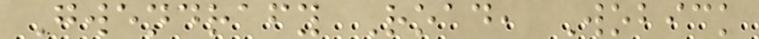Gwendrafy Road, Wobick
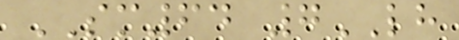SM64 7LH
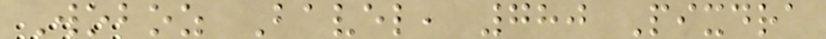Woboz Bavel, 780 Pixdra
